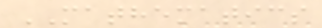MATHEMATICS
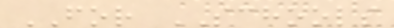FOR SCHOOLS
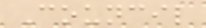Council
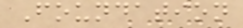Foundation
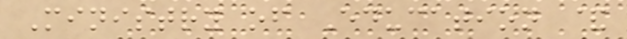Ministry of Education &
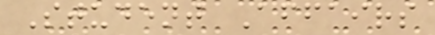Student Affairs
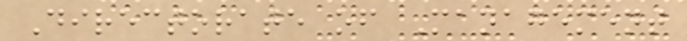Directorate of Management
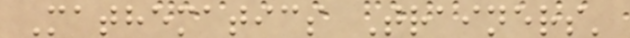Mathematics Trainers'
